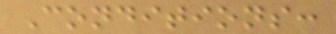Conditions:
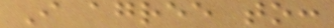I agree to:
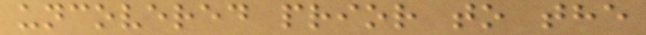uncovered prior to the
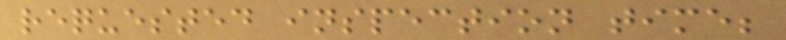requested inspection time;
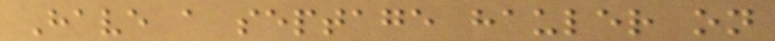Have a septage hauler on
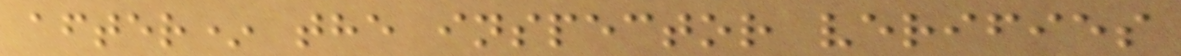after* the inspector verifies
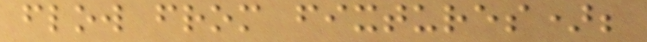flow from fixtures);
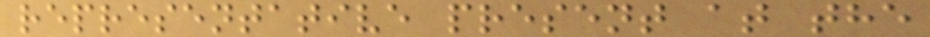representative present at the
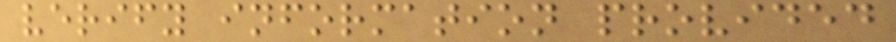verify information provided
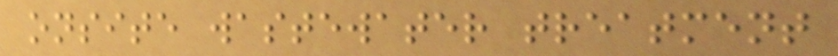onsite wastewater treatment
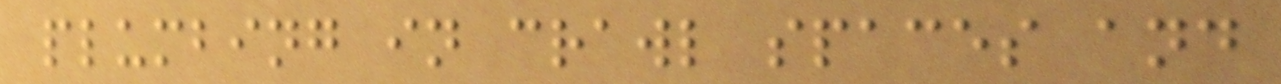plumbing in crawl spaces and
